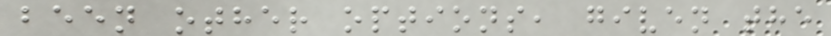been other options, given the
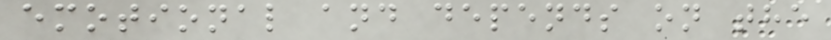emotional and depends on the
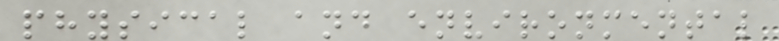physical and environmental
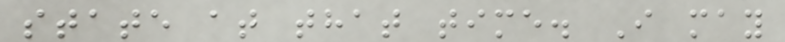state at that time. I may
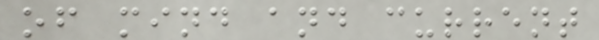of mind and current
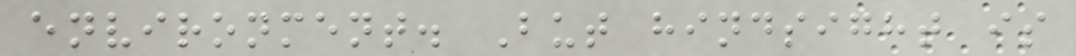environment. But hindsight is
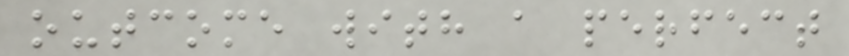outcome with a perfect
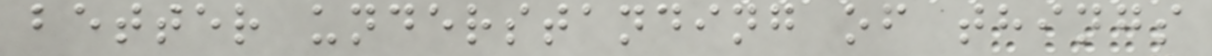better understanding of things
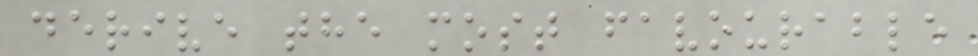derive the most favourable
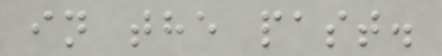in the past.
